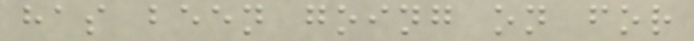has been going on for
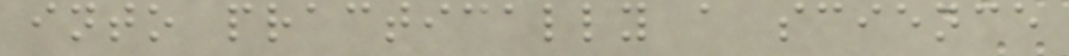into practically a science
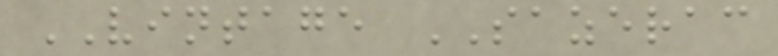VINTAGE SAZERAC
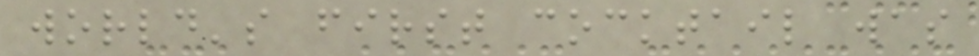world's first cocktail was
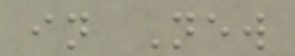in New
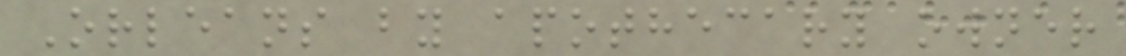Orleans by apothecary owner
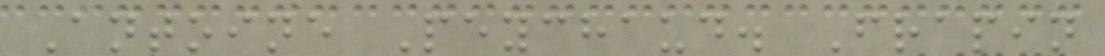Antoine Peychaud. Frapin
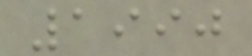1990
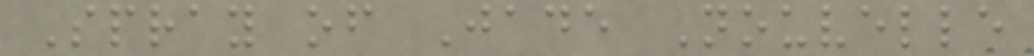Spray of Jade Nouvelle
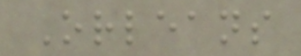Orleans
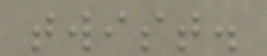twist.
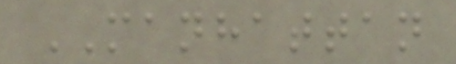MANHATTAN
